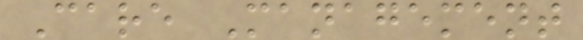Care Management
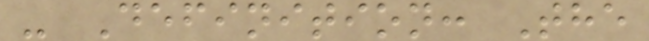- Definition: The
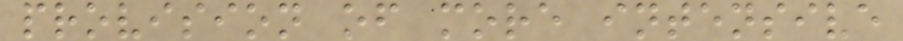provision of more intensive
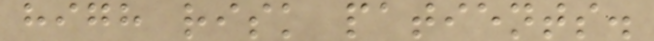high risk patients.
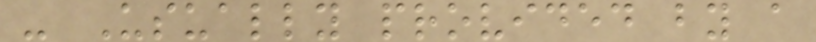- Usually provided by a
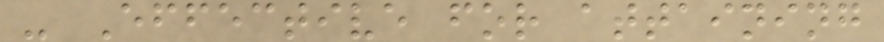- Effective for attaining
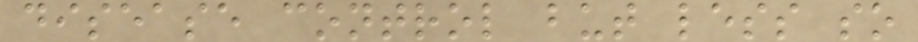disease control but less so
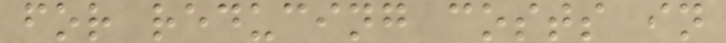for reducing costs in
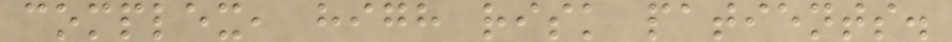complex, high risk patients.
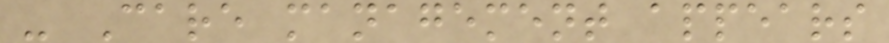- Care management appears
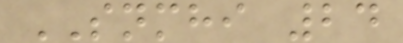SNMHI 24
